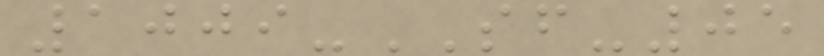1009-SF-05
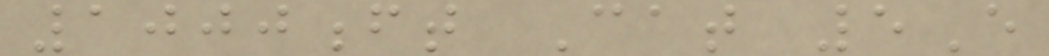1000ft Cat 5E
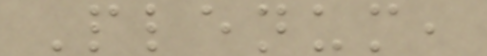Plenum,
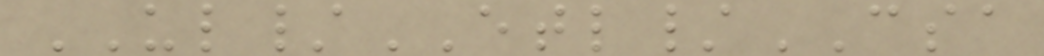UL/ETL/CSA
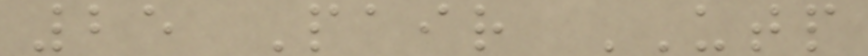25 Pair UTP
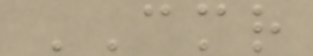CMR
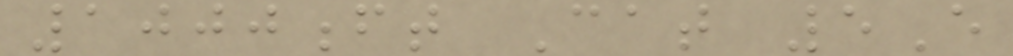1000ft Cat 5E
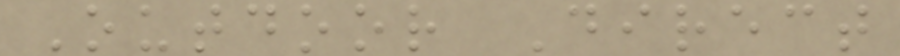Outdoor Direct
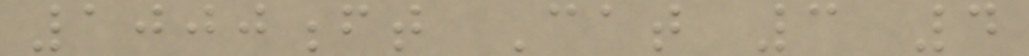1000ft Cat 3 4
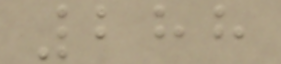288
